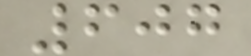607
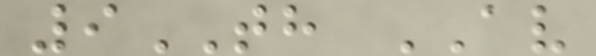9TH AV
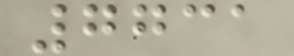7731
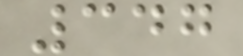347
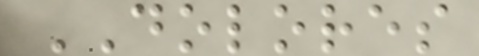DOLORES
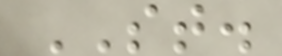ST.
